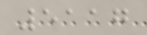5117
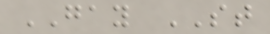GAY ST
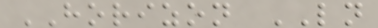HORIZON LN
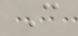C
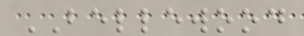BELLEWOOD
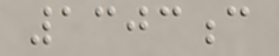1303c
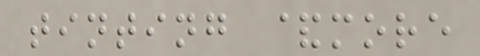tinting &more
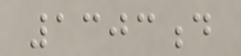1303d
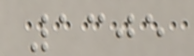1305
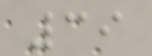39
